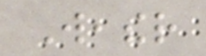Weather
